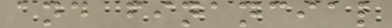and financial
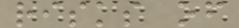risks of
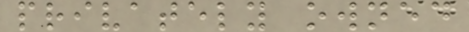privately owned
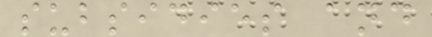subsidies and
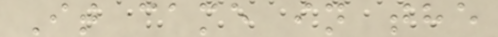It came in the
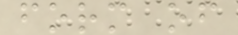form of
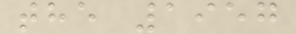the 1957
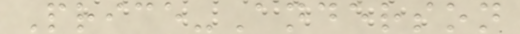Price-Anderson
